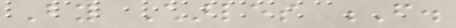By Charles F.
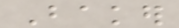Baker
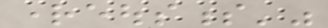righteousness'"
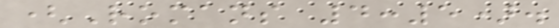(Romans 4:5).
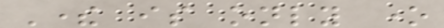There is only one
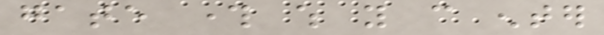gate through which you can enter
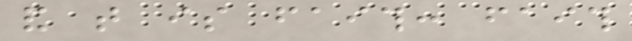and that is faith: faith
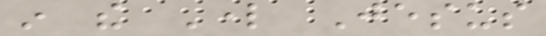in the Lord Jesus
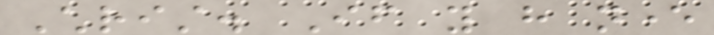Christ. If you have never
